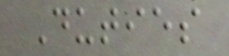Duties
